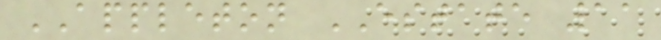APPLETON ESTATE 11
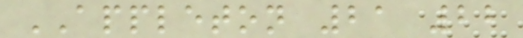APPLETON 21 22
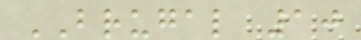BRUGAL 10
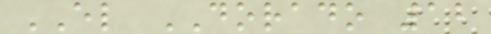EL DORADO 12
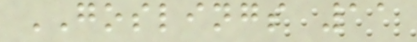GOSLINGS 11
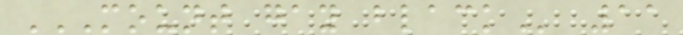MOUNT GAY BLACK 11
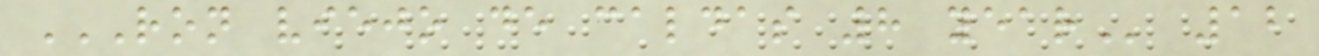RON VIEJO DE CALDAS 8 YEAR 12
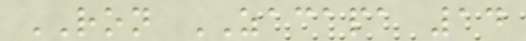RON ZACAPA 14
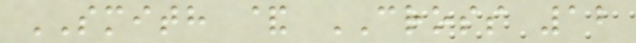SMITH & CROSS 12
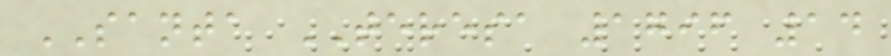SANTA TERESA 1796 14
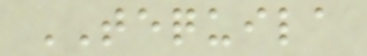TEQUILA
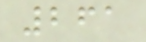261
